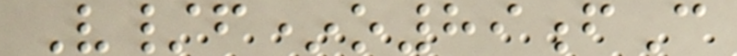V/f*o89fC
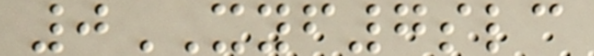0XYF7slc
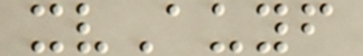xvAuyf
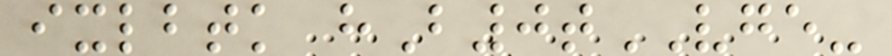ixlbtk hB0tVGE-
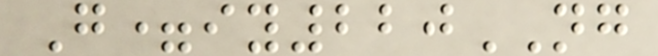G=iy220NG
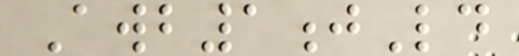Awb1jLd
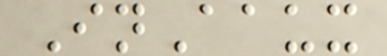InAaux
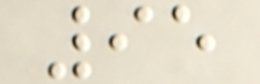95
